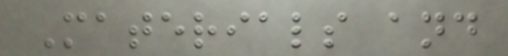Materials and
